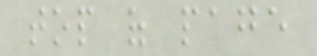top of page
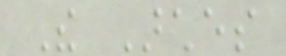The Arches
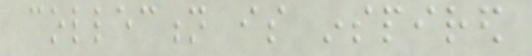collection is inspired
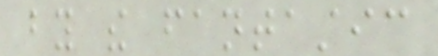by the fantastic
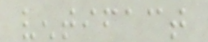ventifact
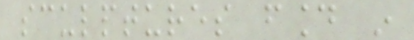sculptures found in
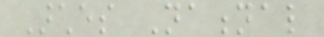Arches National
